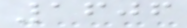1606
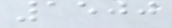1500
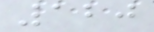120
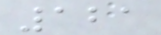121
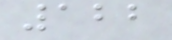122
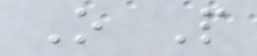O P
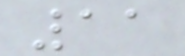11
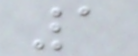1
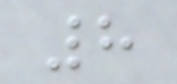8
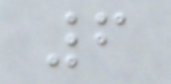6
